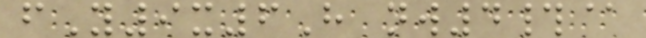fY9x6H nw4#@
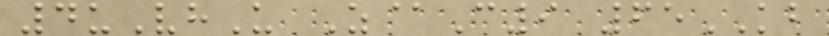4uVhU Z@C9 65KB
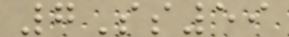7Ss59
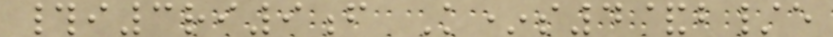#i3ri9f K*s4&b/e
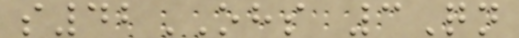s42OHS 3Qn
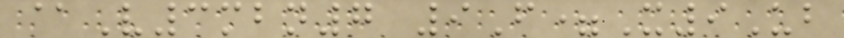@V3mbn7 9F=X9Ub
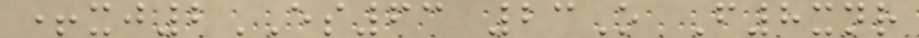+xj2ES63 23O F8xnr
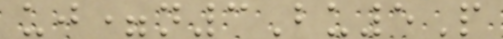uj=n3Bu5P
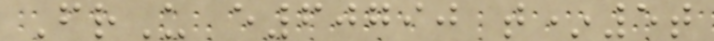FrU e60790 t*5t
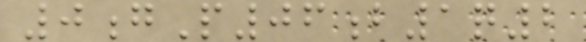0gP06b1q2
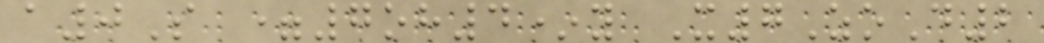a0S =7oh4*y X7ZoD2
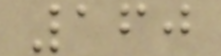160
